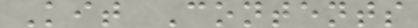Kit Contents
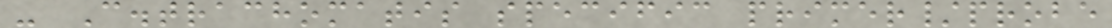- C.trachomatis specific primer/probe
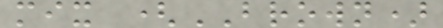mix (BROWN)
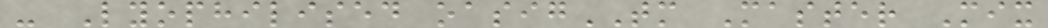- Lyophilised oasigTM Master Mix
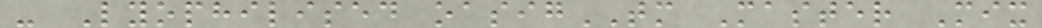- Lyophilised oasigTM Master Mix
